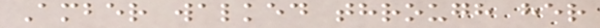Amber walked through her
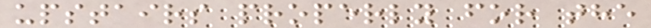upstairs properly for the
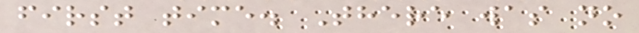first time. There was no
